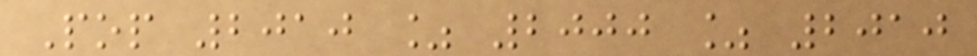Pop 2010 % 2000 % 2010
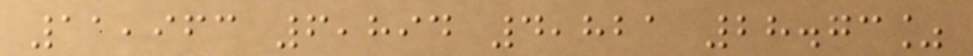11,963 6,894 4,821 28.73%
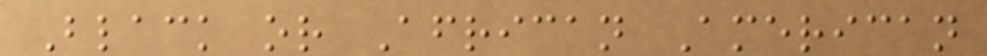Black or African American
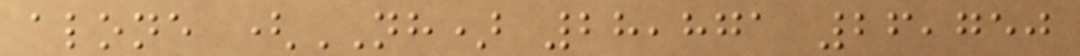alone (NH) 28,871 26,750
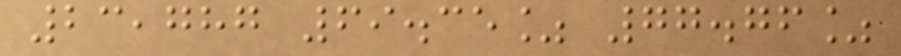23,787 69.35% 77.76%
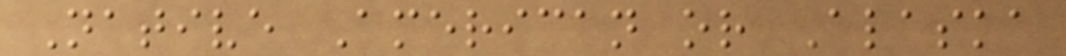Native American or Alaska
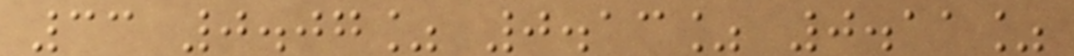33 0.07% 0.13% 0.11%
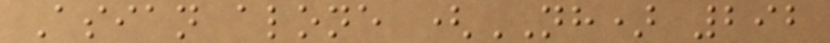Asian alone (NH) 292
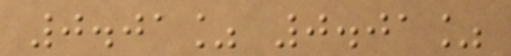0.01% 0.01%
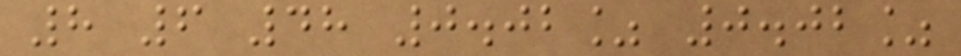8 6 48 0.02% 0.02%
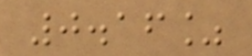0.16%
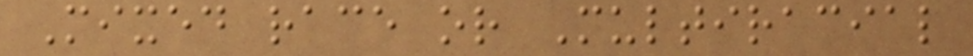Mixed race or Multiracial
